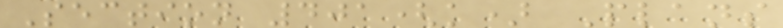Section 401(k) Plans
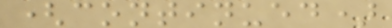(continued)
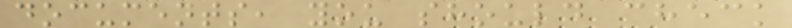documents, you should check
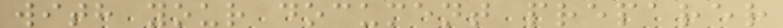with your document preparer
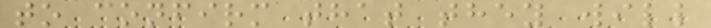to confirm that they will
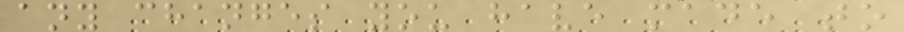any changes you have made to
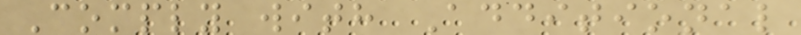Comply with Additional
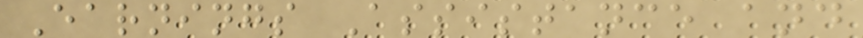Earnings Assistance and
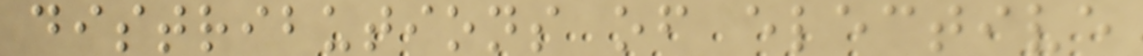distributions of elective
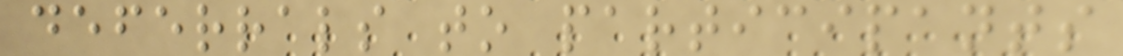deferrals to participants
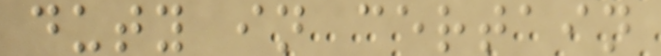duty in certain
